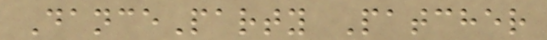DanceParty Patcher
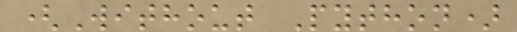(Without Python)
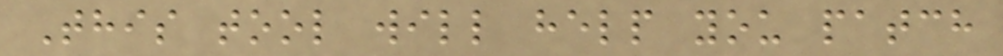This tool will help you patch
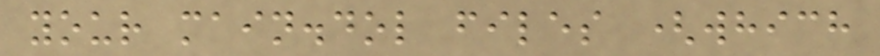your main.dol files (which
